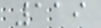119
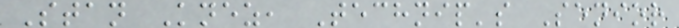Stan Knez, Technip's Senior
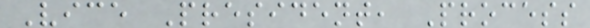Vice President, Process
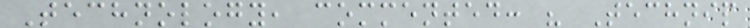Technology, commented: " Technip
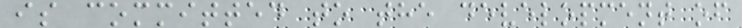is committed to the development of
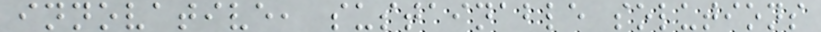innovative, sustainable solutions
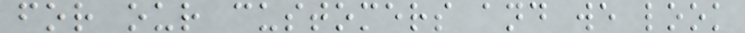for our customers and we look
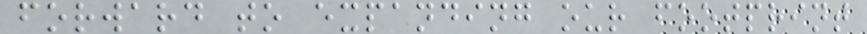forward to expanding our footprint
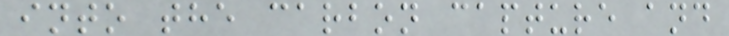into the carbon capture and
